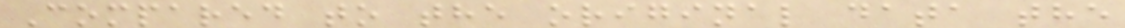Compared to the original data the
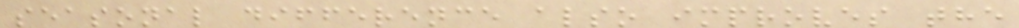seasonal difference also improves the
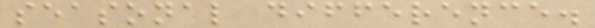seasonal difference.
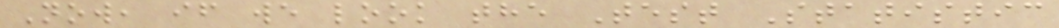Now, if we look the Test Statistic
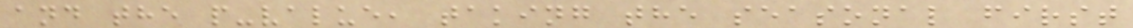and the p-value, taking the seasonal first
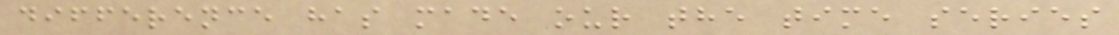difference has made our the time series
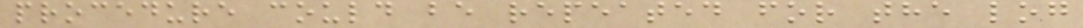procedure could be repeated for the log
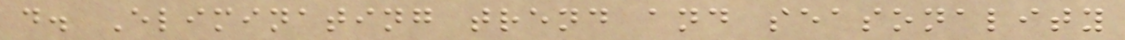d. Eliminating trend and seasonality
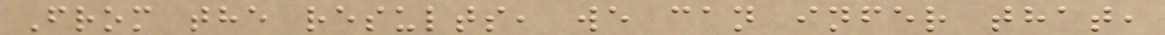From the results, we can infer that,
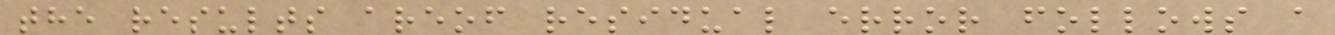the results areof residual error follows a
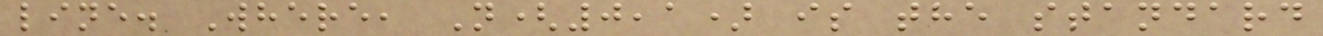line. Where, N(0,1) is the standard
